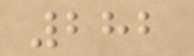282
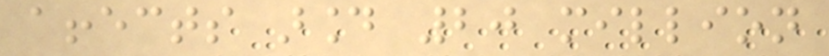affects around 20 million
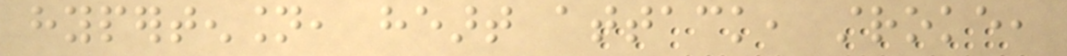hypertension, heart attack, stroke,
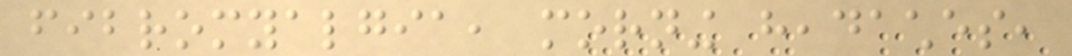fibromyalgia, morning headaches,
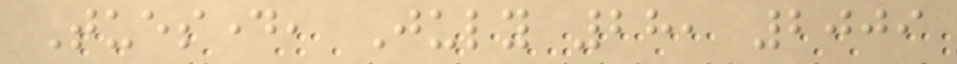Tuesday, July 28, 2009
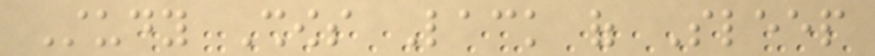Study Shows Lack of Sleep
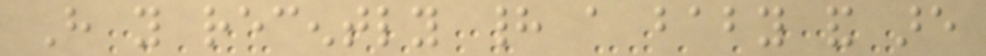Have you recently had a baby and are
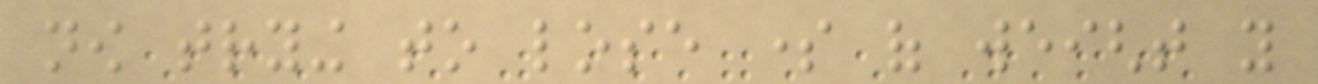now trying to lose some of weight you
